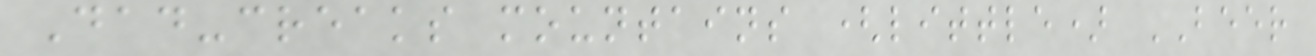Dad-creaks mountains (little) BEER
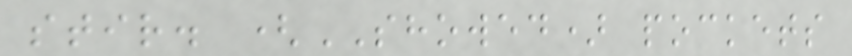stir. (SHOWED) pockets
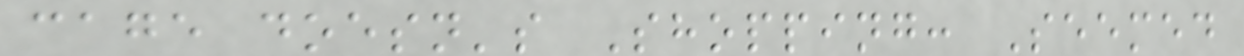cage doesn's Shopping: Seemed
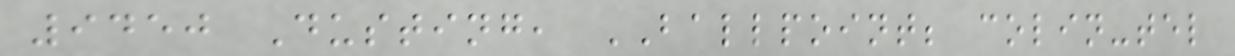9450 Dusting, BALLPOINT; colin-tel
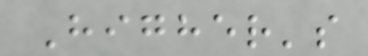Higher's
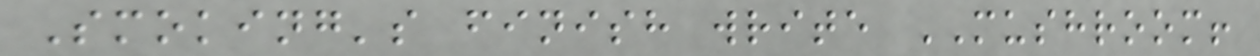Smoking's finish write MUSHROOM!
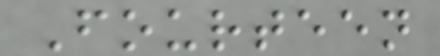Fourteen
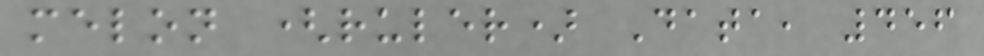melon (ruler) Data, 456
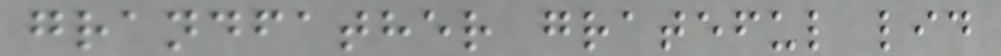grandfather grateful lid
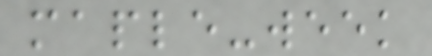maple-week
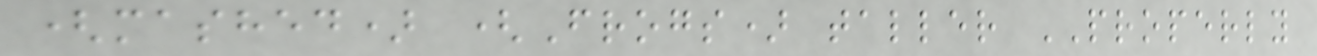(mashed) (Frogs) taller PROPERLY
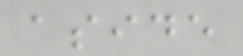aside
